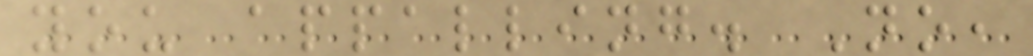you appalling. No,
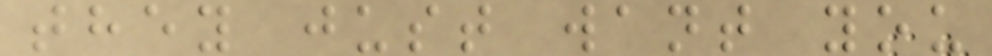they just want you
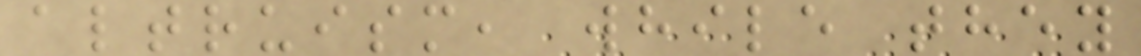altruism, while they
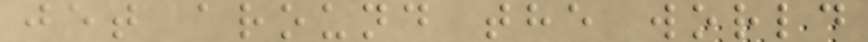jet around the world
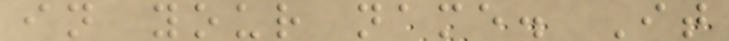in your name. It
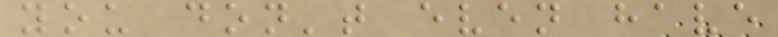you don't even have
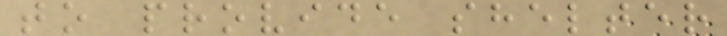to provide shelter
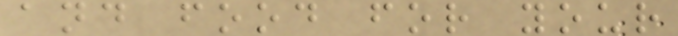and food for your
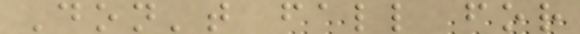Don't fall for
